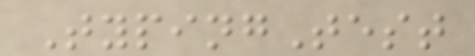TypingTest
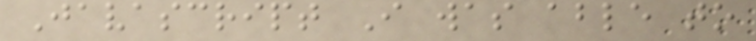Javascript I was able to
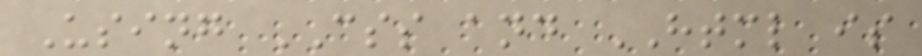Using CSS and HTML is
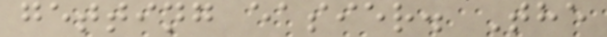getting easier. The
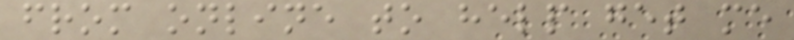from online to help get me
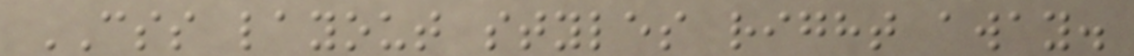CSS layout styles right away.
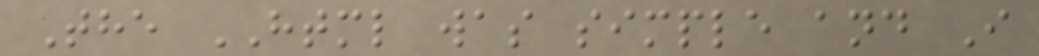The HTML was simple and I
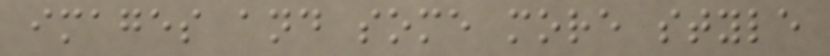images and some more style
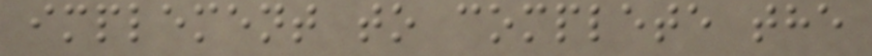implement to complete the
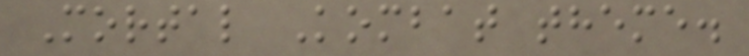Mortal Kombat theme.
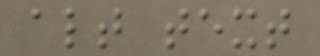alt text
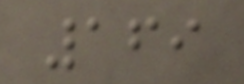169
